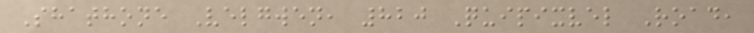Shathone Velgwen, 820 Quipixvel Road,
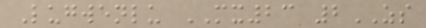Lugwenlu MX23 2ZS
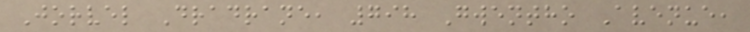Jorvel Dradrane, 798 Gwentho Avenue,
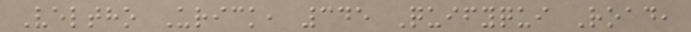Veltho Urick, 345 Quifyqui Road,
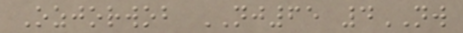Ozjorwob NJ65 4NW
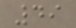49
